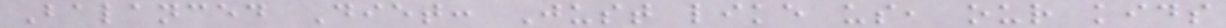Balanced Diet: Just like us, our kids
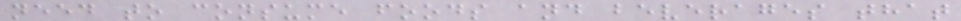need to consume foods and beverages that
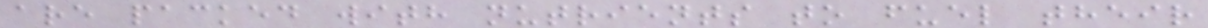are packed with nutrients to fuel their
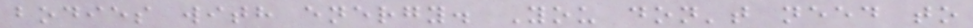bodies with energy. You don't need to
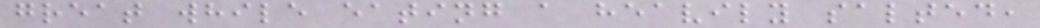great while eating a heavily salted,
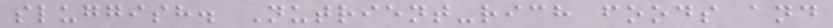sluggish. Nutrient-rich foods and
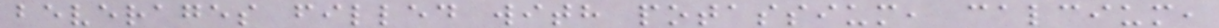beverages filled with potassium, calcium,
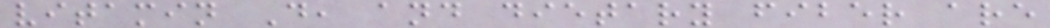vitamin D, and dietary fiber are
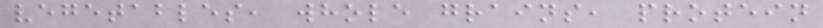vegetables, whole grains, protein
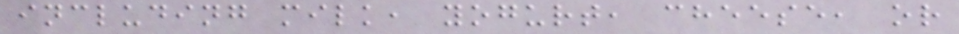including milk, yogurt, cheese, or
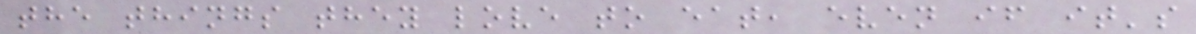the things they love to eat, even if it's
